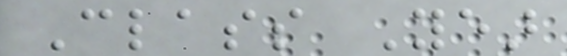Class Year
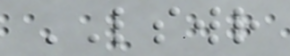LSWR
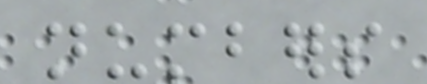numbers
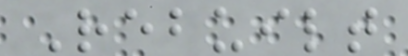Rebuilt
